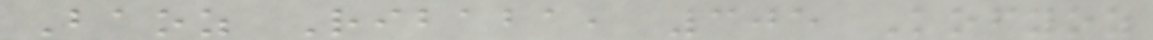Baoz Ribaba, 305 Kofyoz
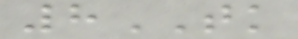8TK
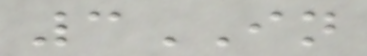3IN
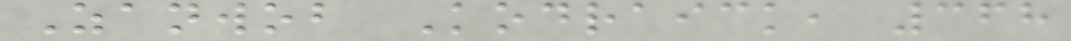Zanwob Kodraick, 368
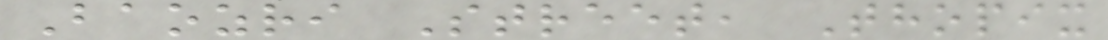Baozri Street, Thopix
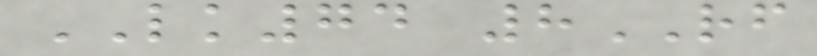LK74 8RF
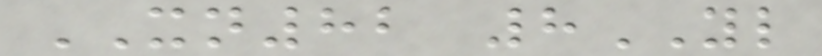XN82 8YL
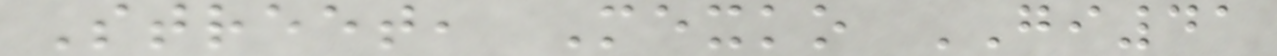Street, Mexko GI41
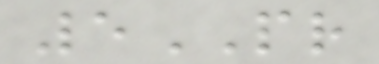5PR
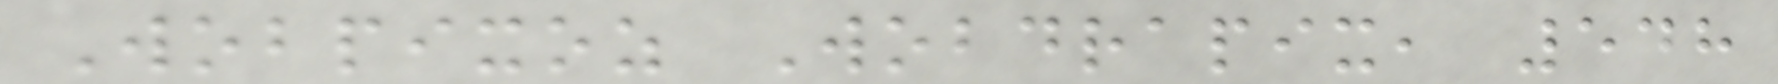Wobpixoz Wobdrapix, 548
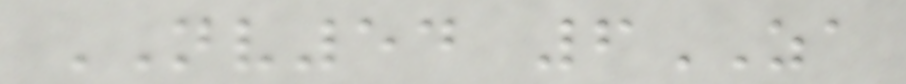NV54 6ZA
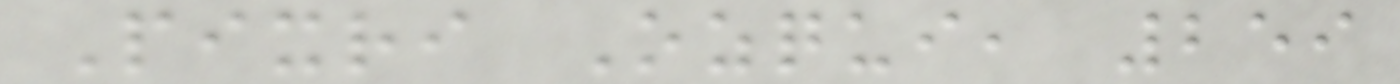Pixri Ozqui, 259
